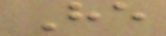He
